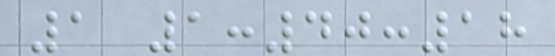1 1:40:18
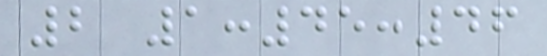2 1:45:46
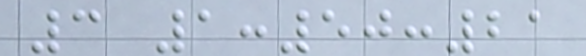3 1:50:21
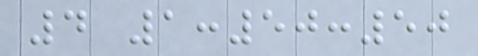4 1:50:50
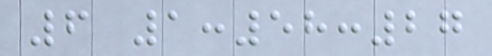6 1:58:27
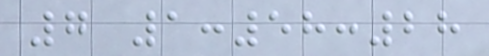7 1:58:28
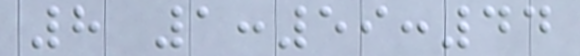8 1:59:44
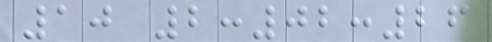10 2:02:26
